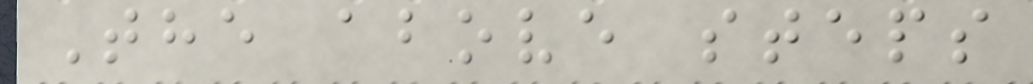The above steps
